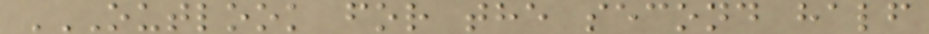OUTLOOK FOR THE SECOND HALF
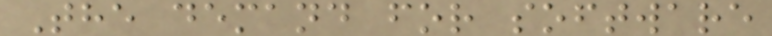The demand for software
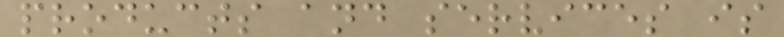products and services is
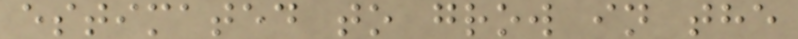estimated to grow in the
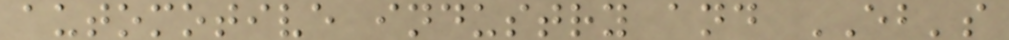automotive industry and EB's
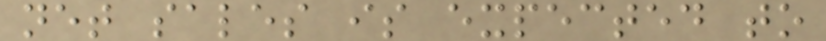net sales is expected to
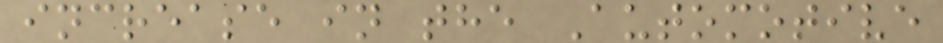increase in the Automotive
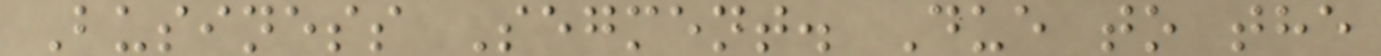Business Segment. Due to the
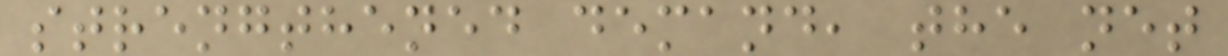strengthened demand, the net
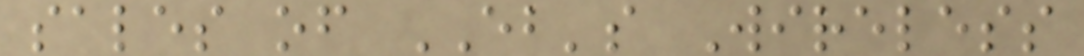sales of EB's Wireless
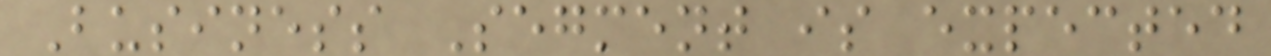Business Segment is expected
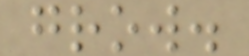grow.
